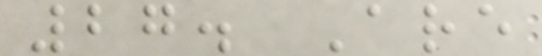27. Are
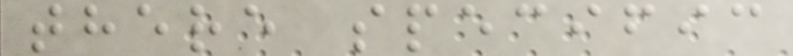there specific
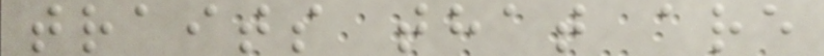traits that are
